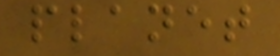planet
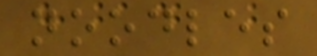noodles
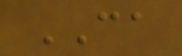CA
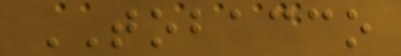TOBACCO
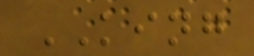KING
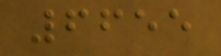6655
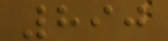890
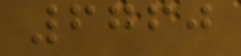6760
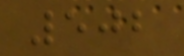502
